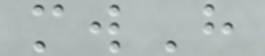mwH
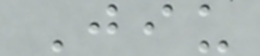Jiu
